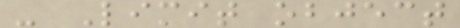- Limit object
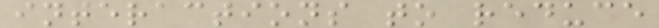interactions to reduce
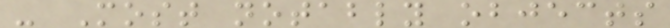- Most notably objects
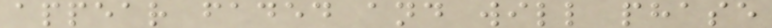appear faded and will phase
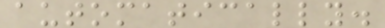automatically.
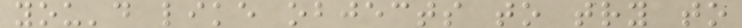you'd like objects to try to
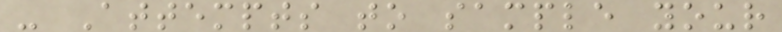- Attempts to sample your
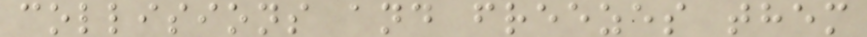collisions and freezes them
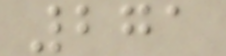271
